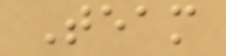Team
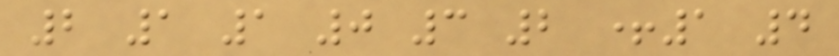2 1 1 0 3 2 +1 4
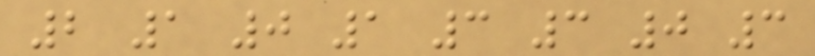2 1 0 1 3 3 0 3
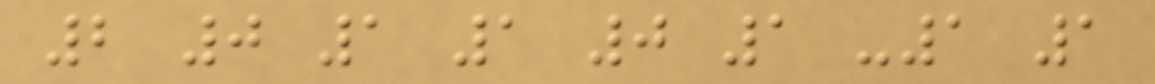2 0 1 1 0 1 -1 1
